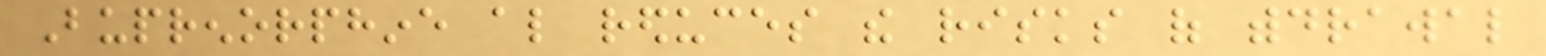Buprenorphine also reduces the risks of withdrawal
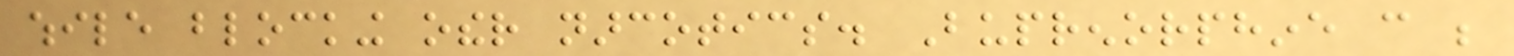while blocking other narcotics. Buprenorphine can be
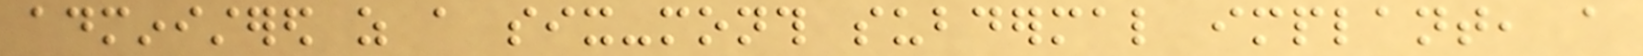administered as a six-month subdermal implant, a
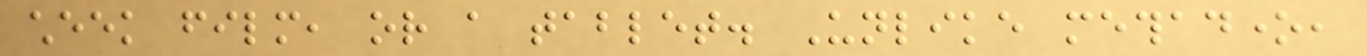cheek film, or a tablet. Unlike methadone,
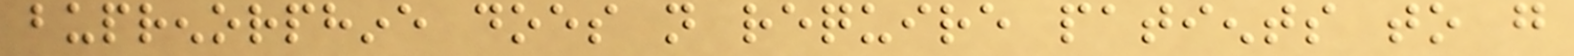buprenorphine does not require patients to go
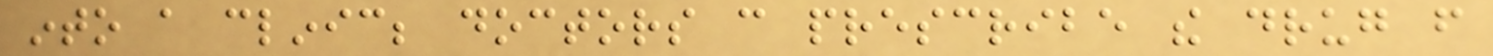into a clinic; doctors can prescribe the drug from
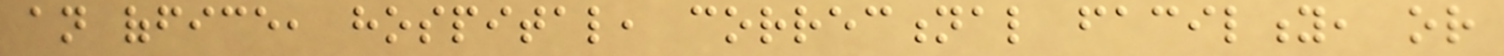an office, hospital, correctional facility, or
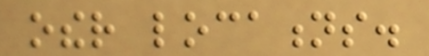other locations.
